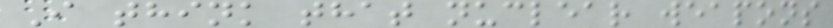I think that nuclear weapons
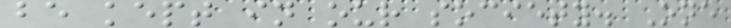be kept in our society. One
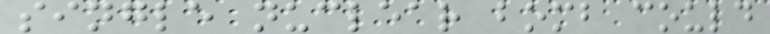single nuclear bomb could
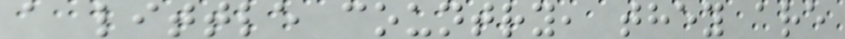a little country, they are
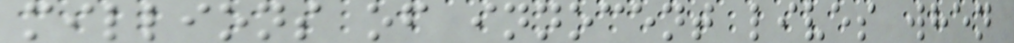millions of innocent lives when
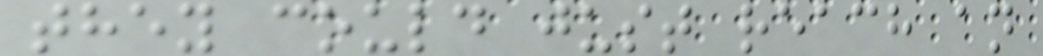they could just reach an
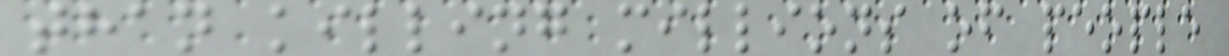than killing millions of people
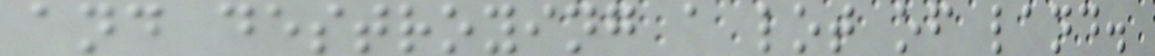and destroying a lot of land.
